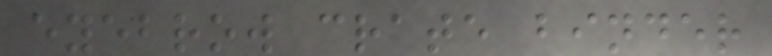eyebrow crate binder
